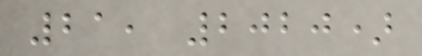21, 2020)
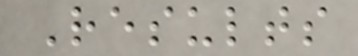Results
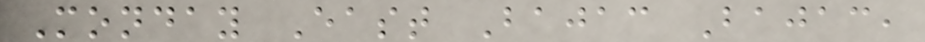Monday East Bajac Bajac,
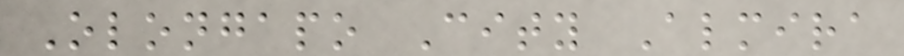Olongapo City Almira
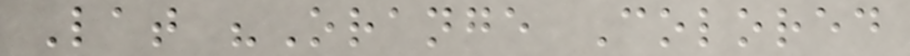Lat "Orange Colored
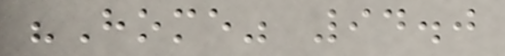"Home" 94.0
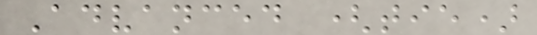Advanced (tie)
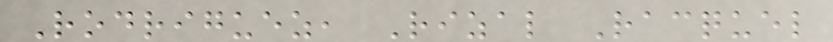Rodriguez, Rizal Racquel
